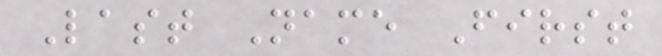Last Name First
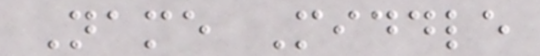Name Middle
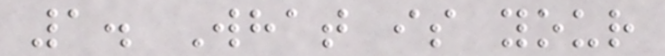1. What is your
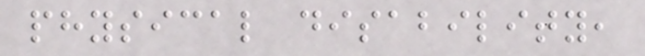physical disability,
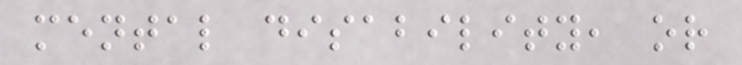mental disability, or
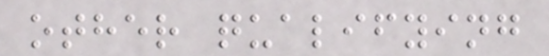other qualifying
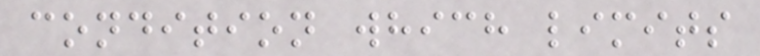condition which limits
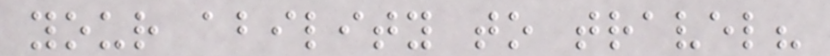your ability to travel?
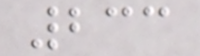233
